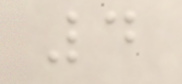4
